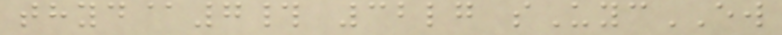thyd@7# 32lg sUycEW
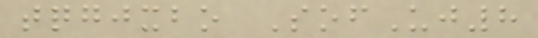tqgjxbo SofUj8
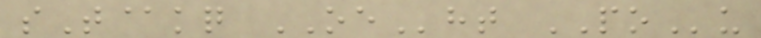sT@kq OEht POu
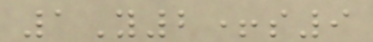1Y2+s9
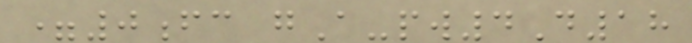=0fc gA-pw4D18
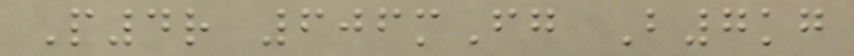P4r 606mFg B7kg
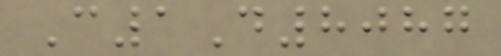C1D8087
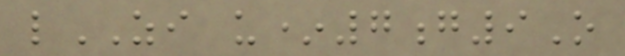lZI u*7g9O
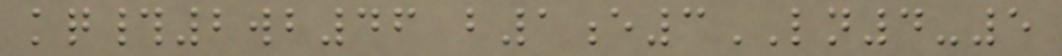kq#2wb46 b1e3LN4-5
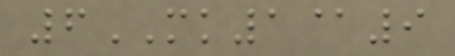6MK1@9
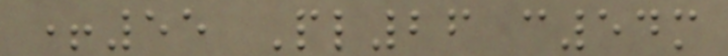+55 Pl26 c54m
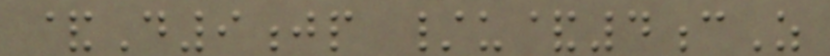&D9jp /u&4cZ
